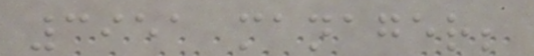3951 manager;
